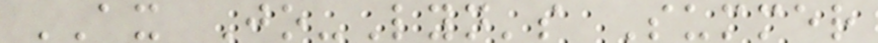AX Jo-Lyn's Summer
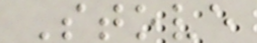Stove
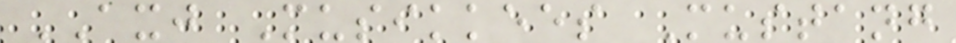AXJ Musikkees Mustang
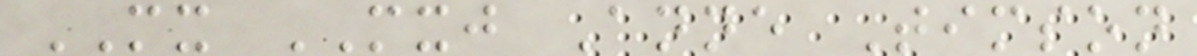MX MXJ Anne Timson
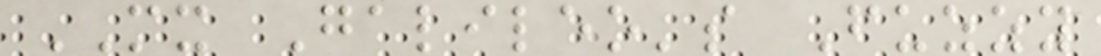MX Galileo's Fuzzy
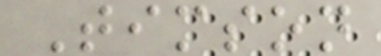Timson
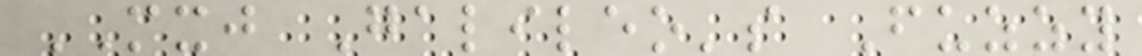MXJ Galileo's Fuzzy
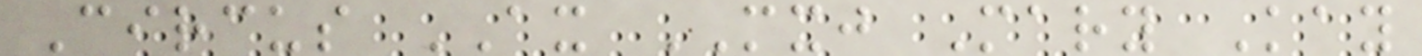Circus AX MXJ Mary Kay
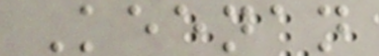Keenan
